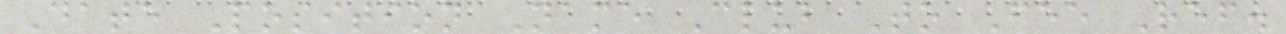Date Position Name Club To Fee Ref.
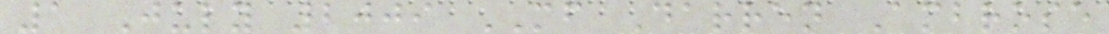1 July 2009 MF Darren Ambrose
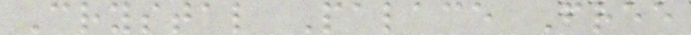Crystal Palace Free
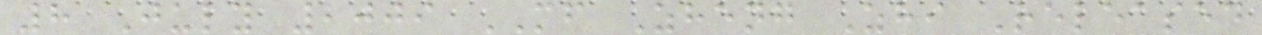8 July 2009 MF Zheng Zhi Released
